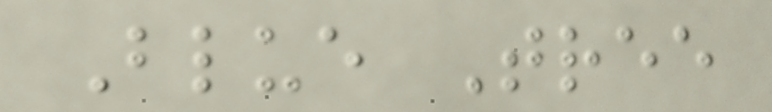Blue Tree
